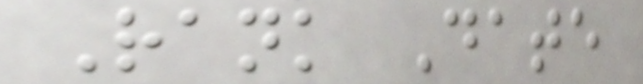Rank Date
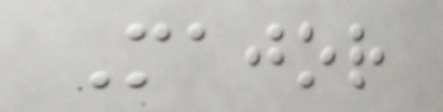Major
